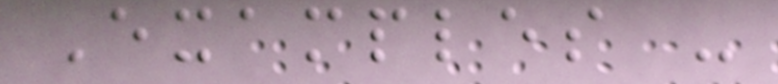Examples -
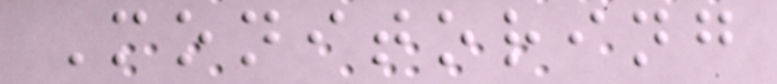Monitoring
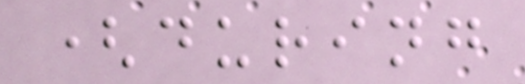(during
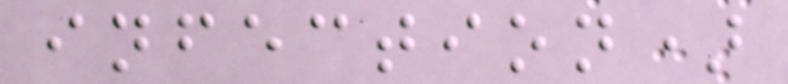infection)
